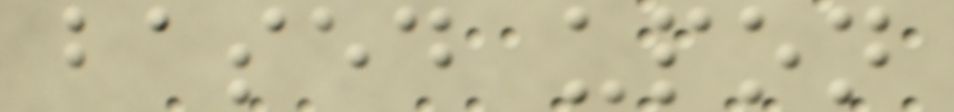based upon
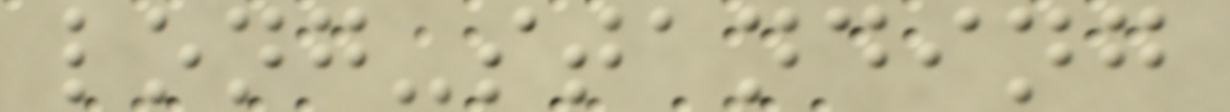long-standing
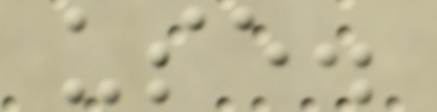use.
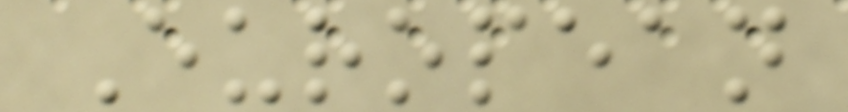European
